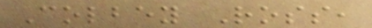Colbey Ross,
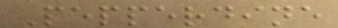Pepperdine
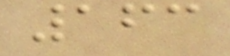163
